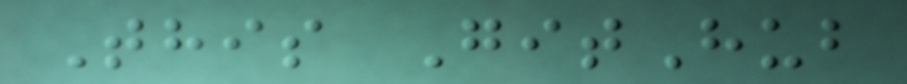This GitHub
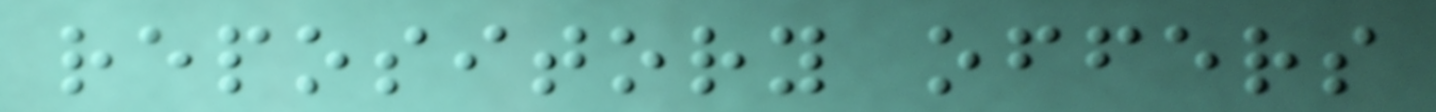repository offers
